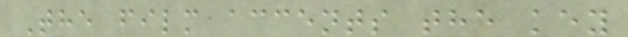The film accents the key
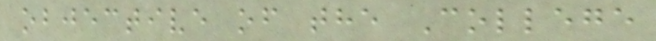objective of the College
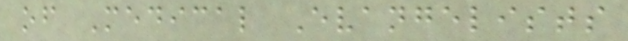of Medical Evangelists
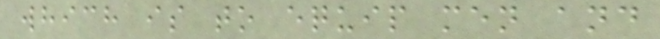which is to equip men and
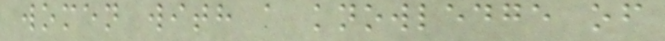women with a knowledge of
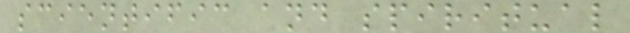scientific and spiritual
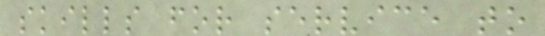skills for service to
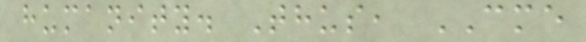humanity. Thus, CME
